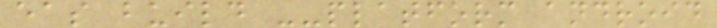eas build --platform android
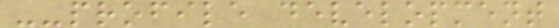--profile development
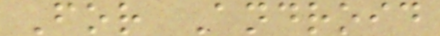For Android
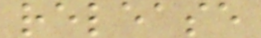release
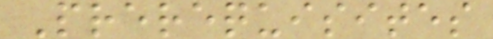Prerequisites
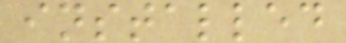installed
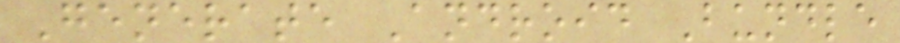Generate Android Bundle
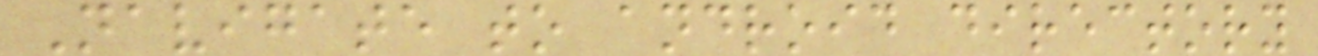Navigate to android directory
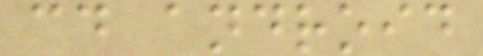cd android
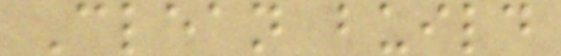Clean build
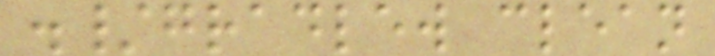./gradlew clean
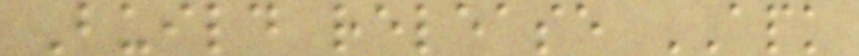Build release APK
